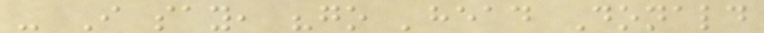- I say, "go 'head Donald
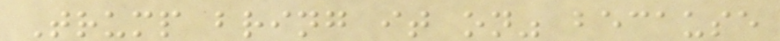Trump bring it on" because
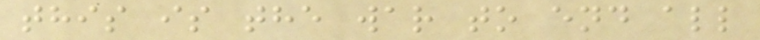this is the war to end all
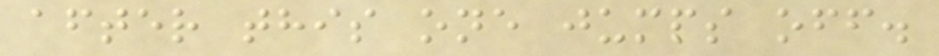after this one jumps off.
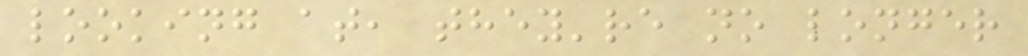looking at, they're no longer
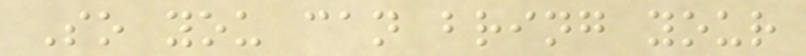So you can bring your
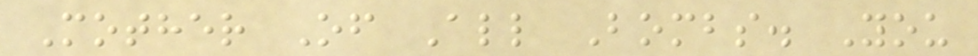Mother Of All Bombs. You
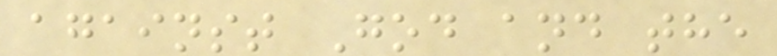against God and the
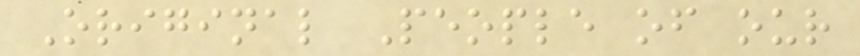Original People of our
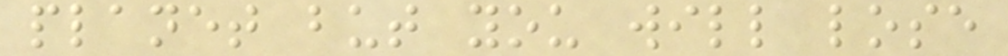planet but you will lose
